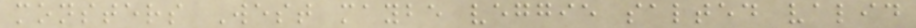monsters West maybe veggie salted valid
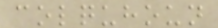colquhoun
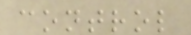control
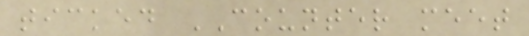ticked COUNTER meet
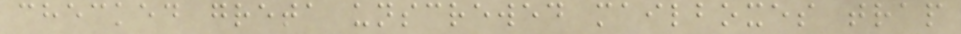checked greta unscrewed mailboxes trap
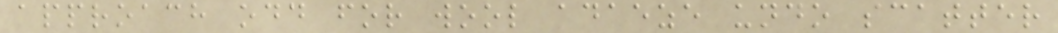approach odd for wool adaeze undo scatter
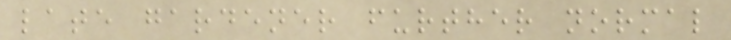late gardener further normal
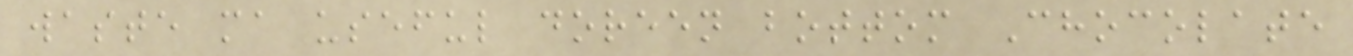waste ma useful doreen bottom Chocolate
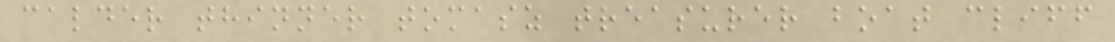calder thinner tomasz treasurer boat cliff
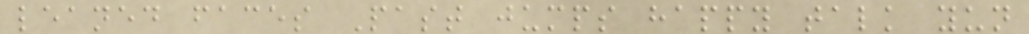leaned faces Past jumps happy talk yun
